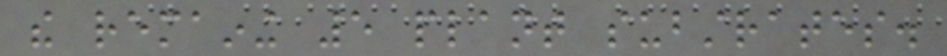the remaining 5 plant substrates.
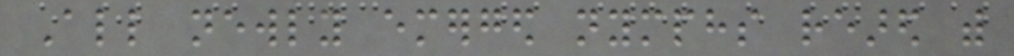All newly emerged nymphs reared with
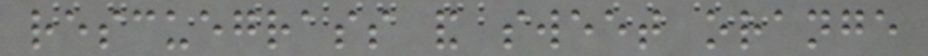rescuegrass and sweet orange
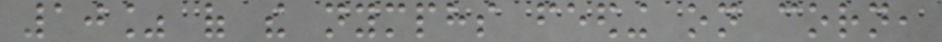10% of the nymphs feeding on corn,
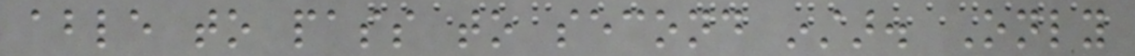able to pass to second instar. Only
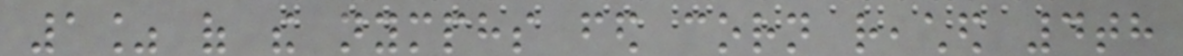1% of the nymphs fed corn reached 4th
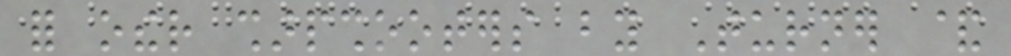for other sharpshooters by Turner &
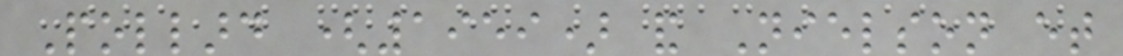Pollard (1959) and Nielson et
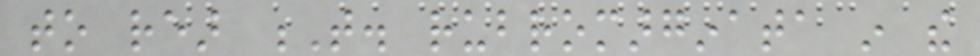to rear T. rubromarginata in the
